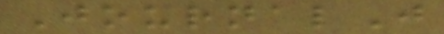JournalJ
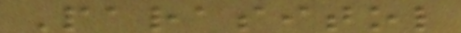Parasitol
